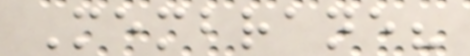Membrane?
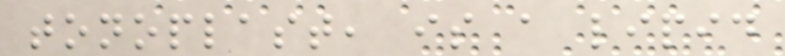tonoplast, is a lipid
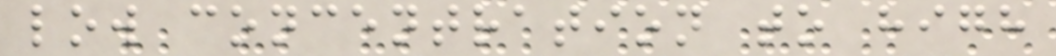low concentration to high
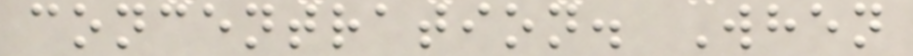concentration. When
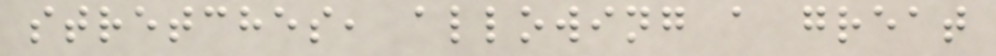stretches, allowing a great
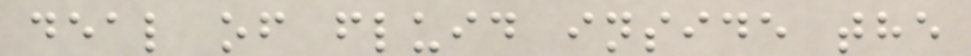deal of fluid inside the
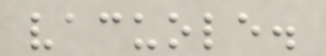vacuole.
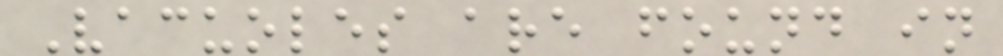Vacuoles are found in
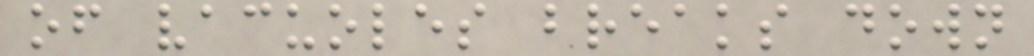of vacuoles breaks down
